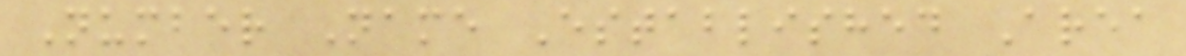Number Name Established Area
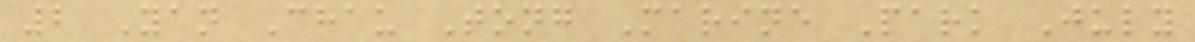2 Yan Chau Tong Marine Park July
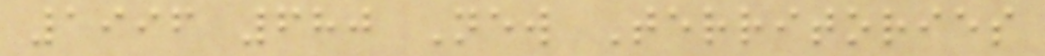1996 680 New Territories
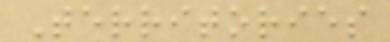Territories
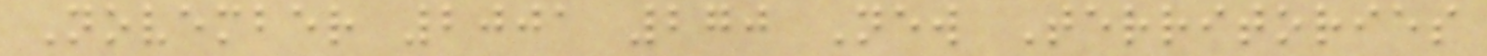November 2001 270 New Territories
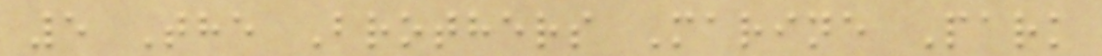5 The Brothers Marine Park
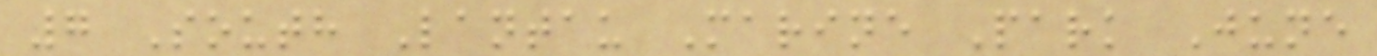7 South Lantau Marine Park June
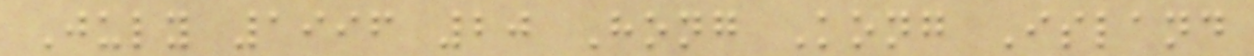July 1996 20 Hong Kong Island
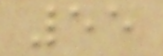55
